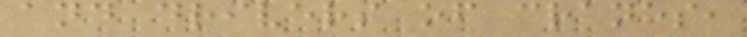and drivers of cranes,
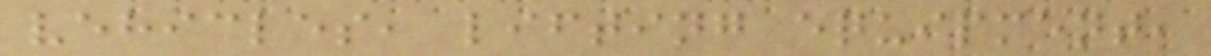vehicles, lifting equipment,
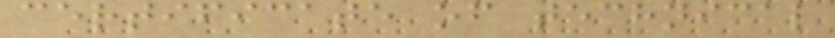certificate of technical
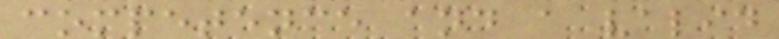competence and a valid
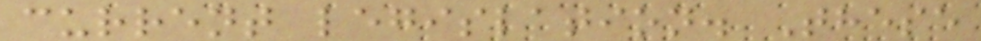current legislation. These
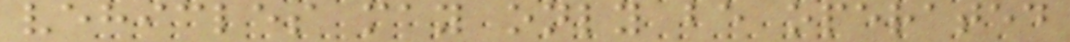vehicles may only be operated
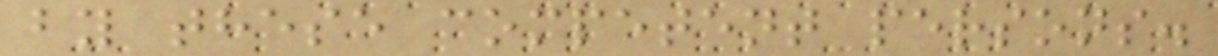by these competent persons.
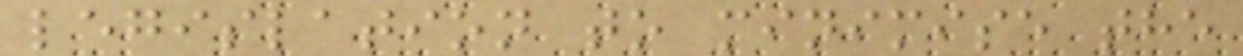legislation to minimise the
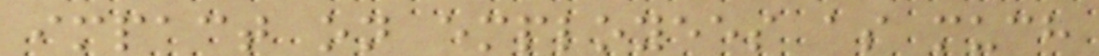impact on employees as much
